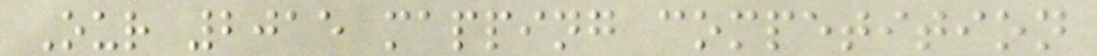Our 2015 mapping competition
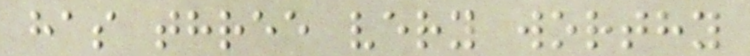has three very worthy
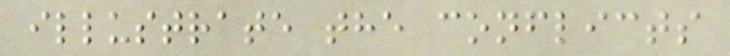illustrate the conflicts
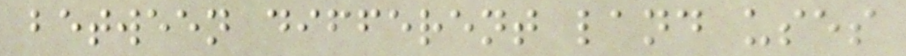between different land uses
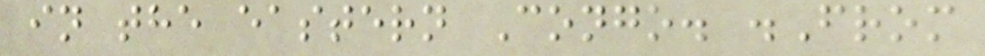in the eastern Congo. .From
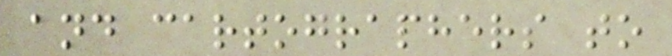and cartographers to
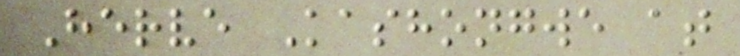Herve Kashongwe at
